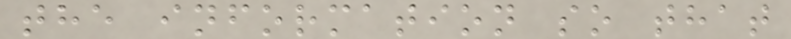the information so that
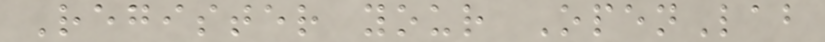Register your OpenLab
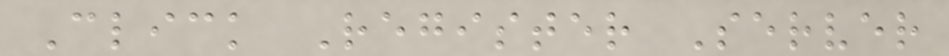Click Register Server
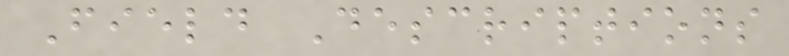Field Descriptions
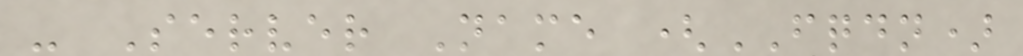- Server Name (FQDN)
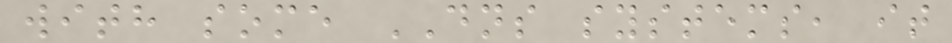with some DNS systems, it
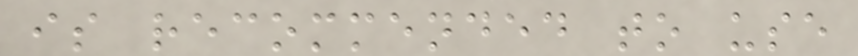is recommended to use
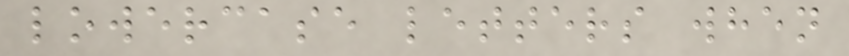lowercase letters when
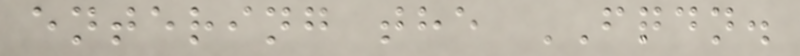entering the FQDN.
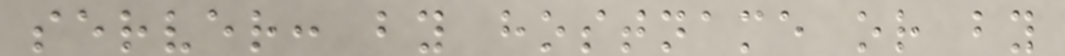server: by hostname or by
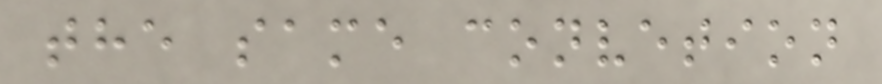the same convetion
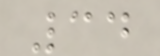34
